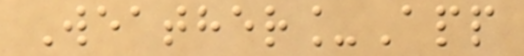Weather_App
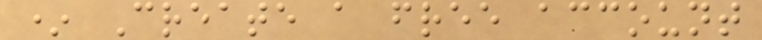* Create a free account
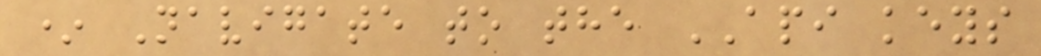* Navigate to the API keys
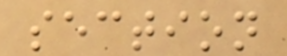section
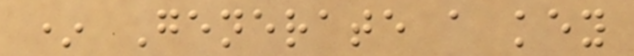* Generate a key
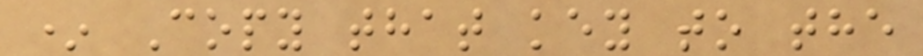* Copy that key to the
